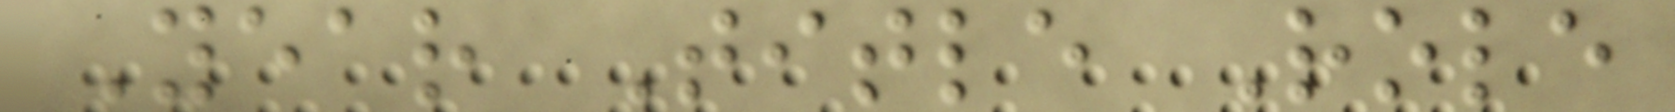Year Title Role
